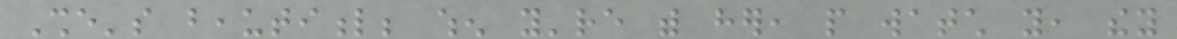She's beautiful; when you're with her, people watch you, they
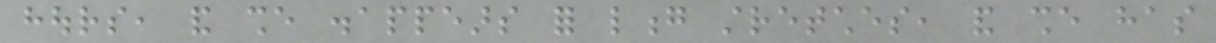hours, and she disappears for long stretches, and she has
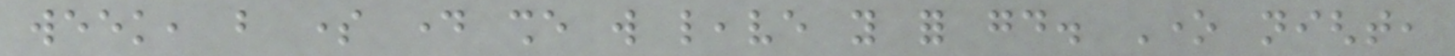week, but some day she will leave you for good. One night,
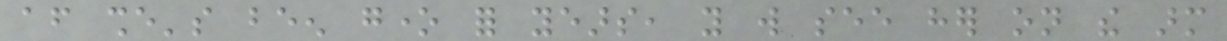after she's been gone for years, you will see her on the arm
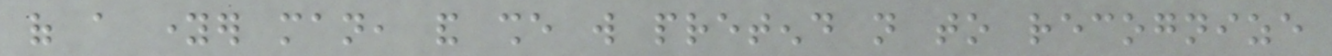of a younger man, and she will pretend not to recognize
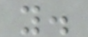you.
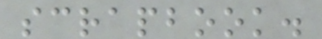scrapbook.
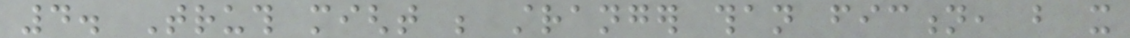4. Truth might be stranger than fiction, but it
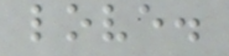love.
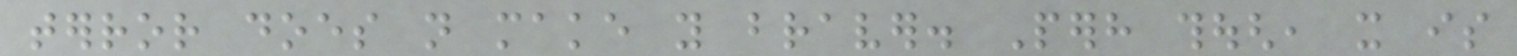terror does not make you braver. Perhaps though, it is
